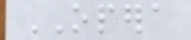OPERA
